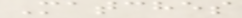Matches
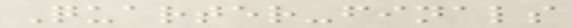Quarter-finals
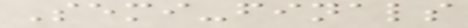Semi-finals
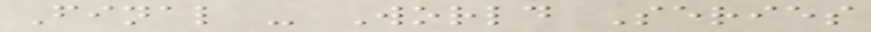Final - World Series
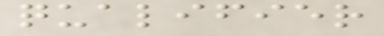qualifier
